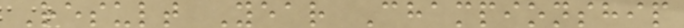Result Year Championship
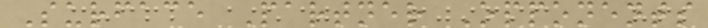Surface Partner Opponents
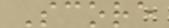Score
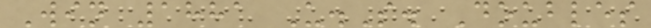Win 1881 U.S. Doubles
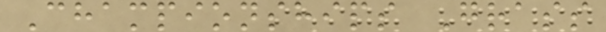Championships Grass
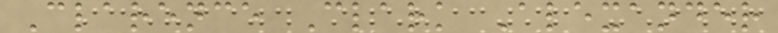Clarence Clark Alexander
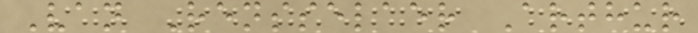Van Rensselaer Arthur
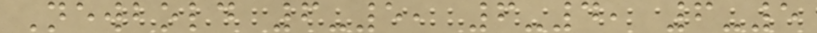Newbold 6-5, 6-4, 6-5
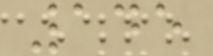145
